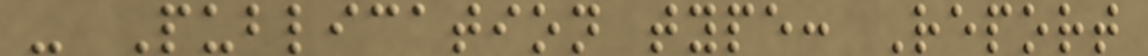- Publication type: Report
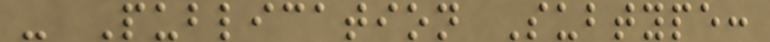- Publication Subtype:
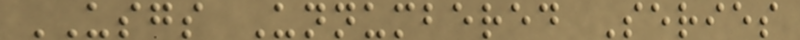USGS Unnumbered Series
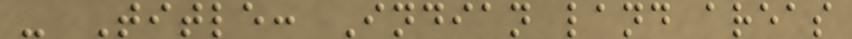- Title: Indian land areas
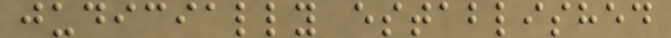judicially established
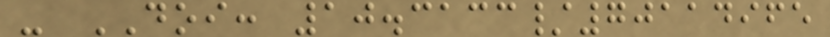- DOI: 10.3133/70114965
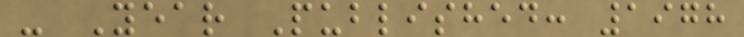- Year Published: 1978
